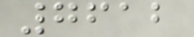7612
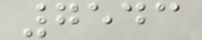7543
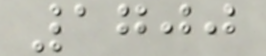1700
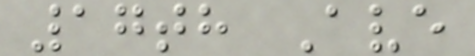17th Ave
